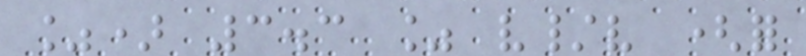%) 3.3 % v/v (for
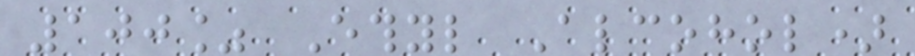100% Ethyl Alcohol)
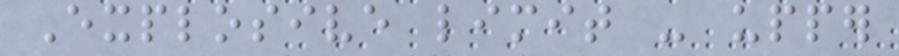Explosive limit - upper
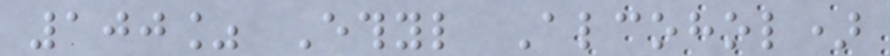100% Ethyl Alcohol)
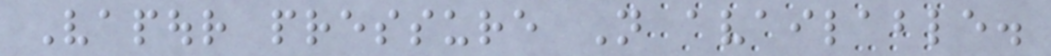Vapour pressure Not available.
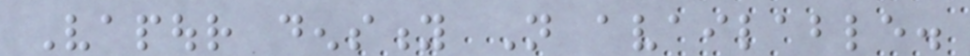Vapour density Not available.
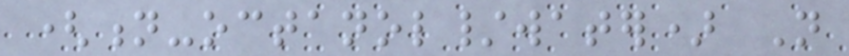(n-octanol/water) Not
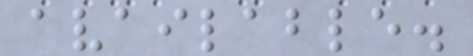available.
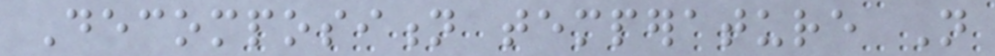Decomposition temperature Not
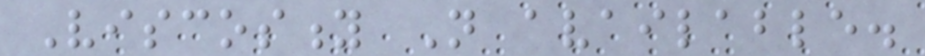Viscosity Not available.
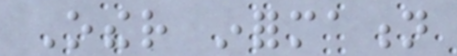Other information
